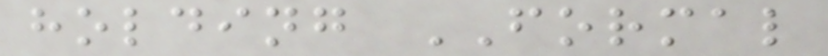holding FORMAL
